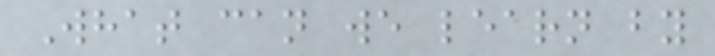What can we learn by
